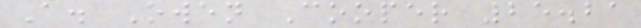A. Owen Cooper 25.21
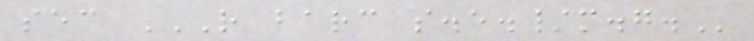sec R BARC S.E./M.G.
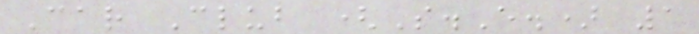Car Club (S.E.) 1
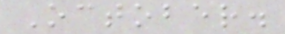October.
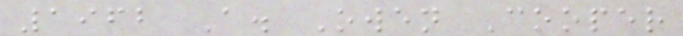1962 A. Owen Cooper
